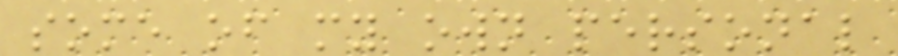some of my own personal
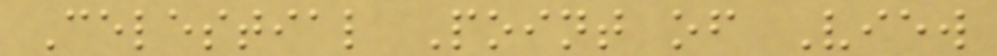Celestial Point of View
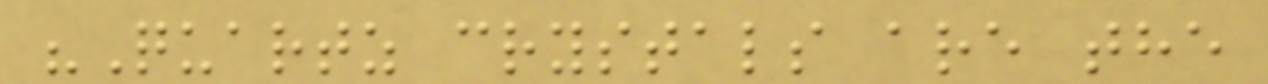"Quartz crystals are the
